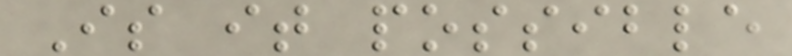Is it possible
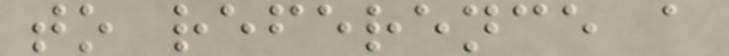to reference a
